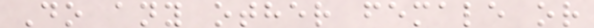Do any other female or
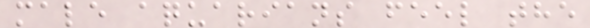male aquarians feel the
